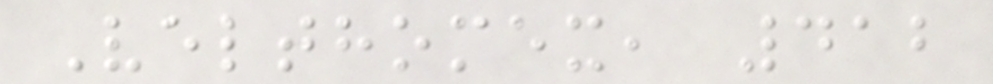Velthomex, 412
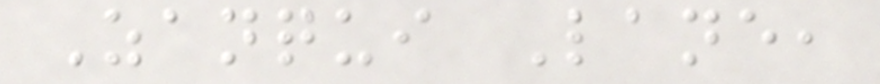Zanqui Lane,
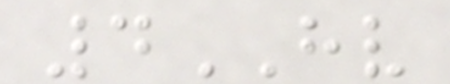4HV
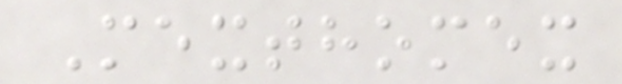Mexthomex
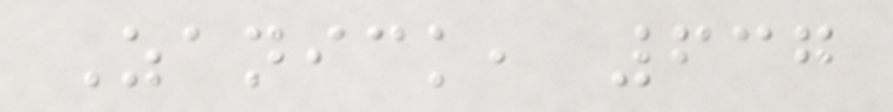Zanick, 637
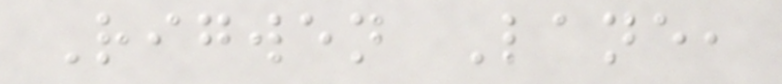Rigwen Lane,
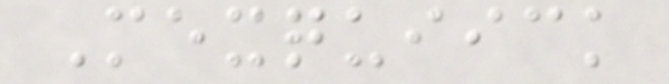Mexquiick
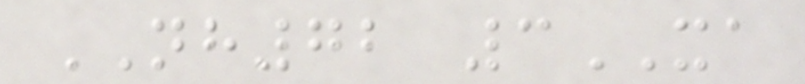NH72 3XA
